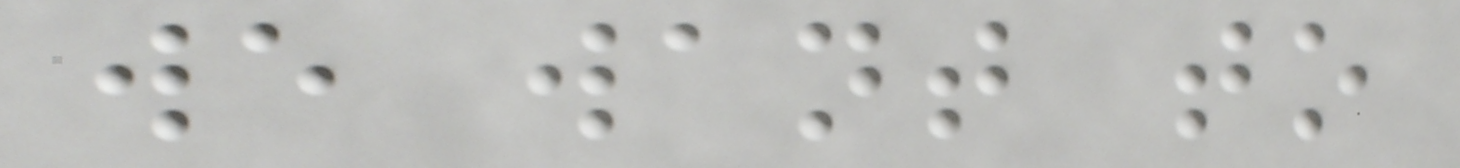we want to
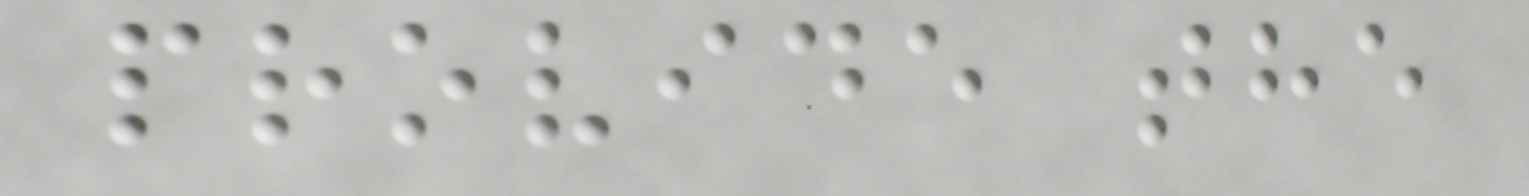provide the
